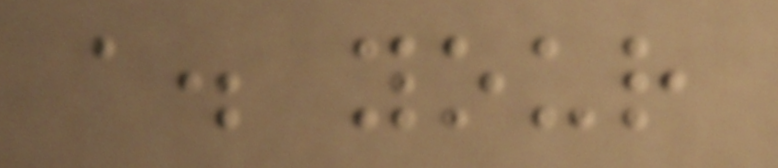a. your
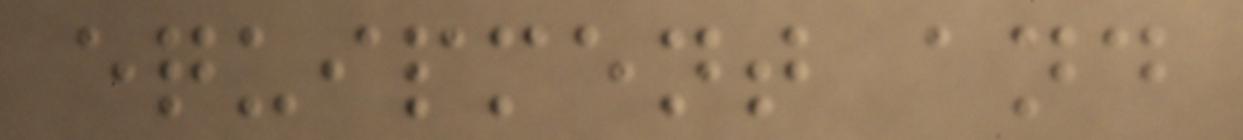equipment and
